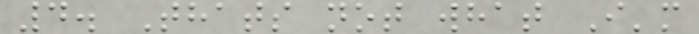4. Thats not what I'm
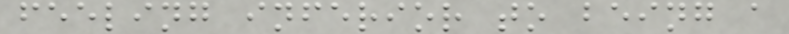feeling inferior to being a
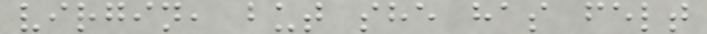virgin, but she has felt
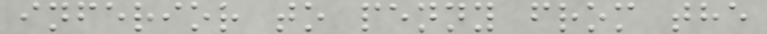inferior to penny from the
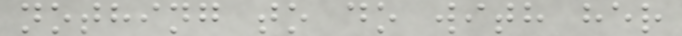nothing to do with her
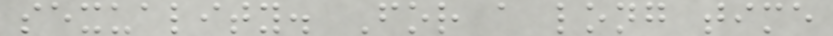sexuality. For a long time
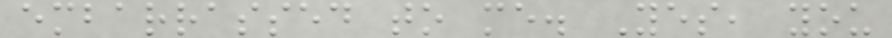embarrassed to me. Yes, you
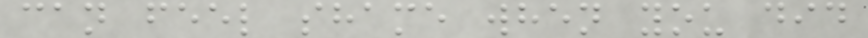can feel shame when you did
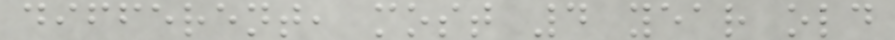different, most 4 year old
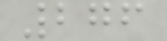276
